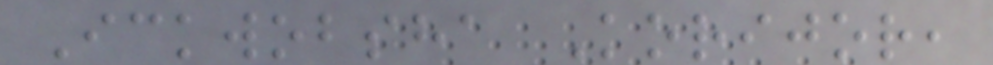Ickwobsha Korijor,
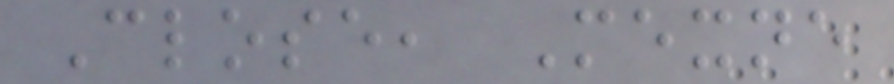Close, Mexne
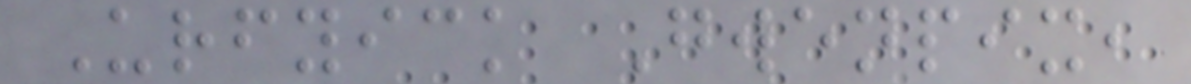Urfyick Gwenpix,
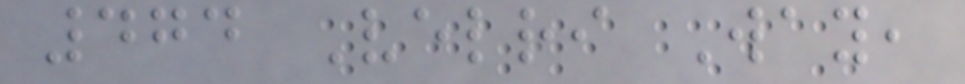474 Velri Way,
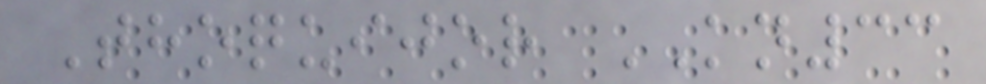Thoquijor KN33
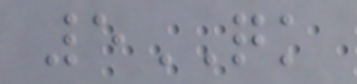5QK
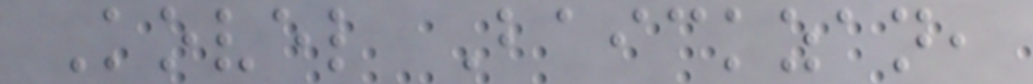Kovel Baickzan,
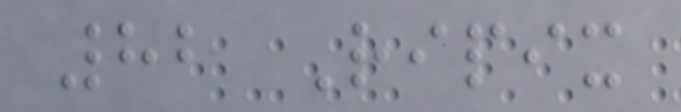82 Ripix
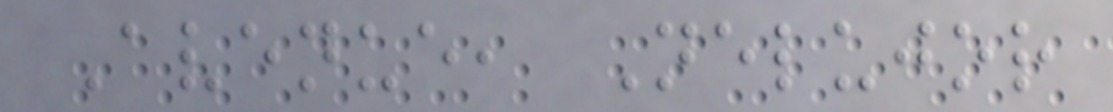Avenue, Nelujor
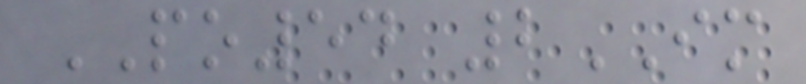PO54 2IM
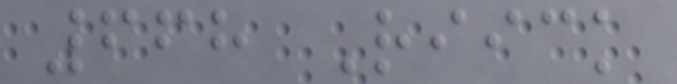668 Riick
